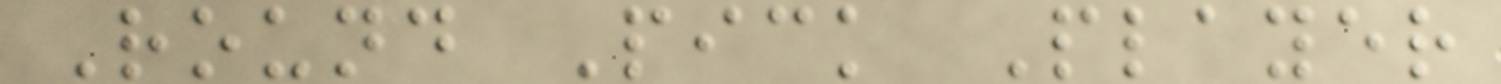Round Pick Player
